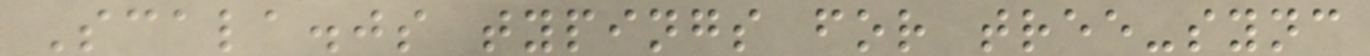Scala.js typings for tree-sync
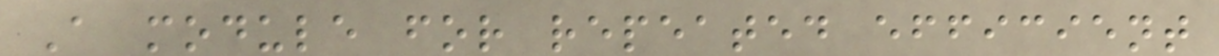A module for repeated efficient
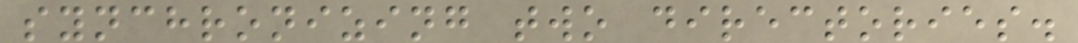synchronizing two directories.
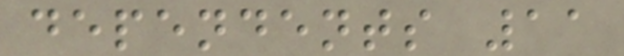dependents 11
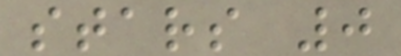stars 0
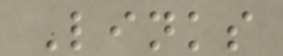Links
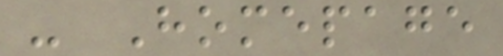- Homepage
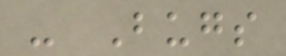- Bugs
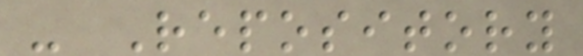- Repository
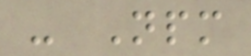- Npm
